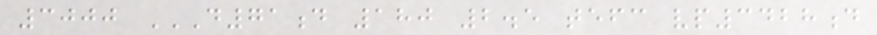3000 D71D 180 2.5 TEFC VP3428D
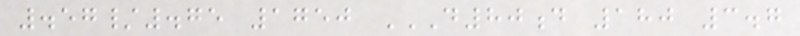.57/.75 1750 D80D 180 3.7
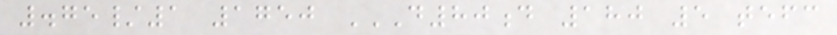.75/1 1750 D80D 180 5 TEFC
